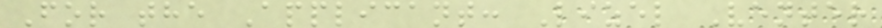For the Applicant: Lizel Venter
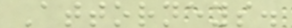Attorneys.
